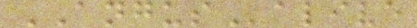ANGUSalive
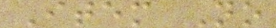Item No
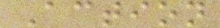Action
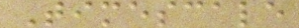Timescale
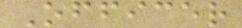Officer
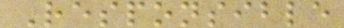Responsible
